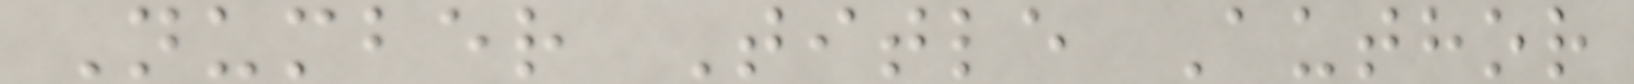Number Title Author
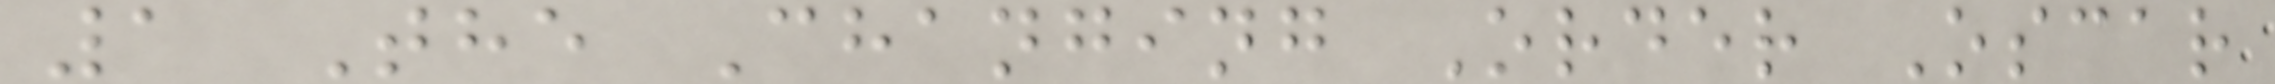1 The Changing Order Oscar
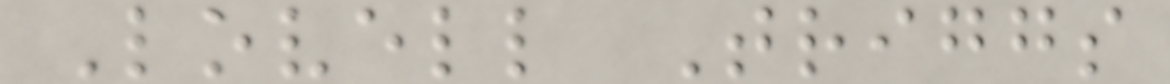Lovell Triggs
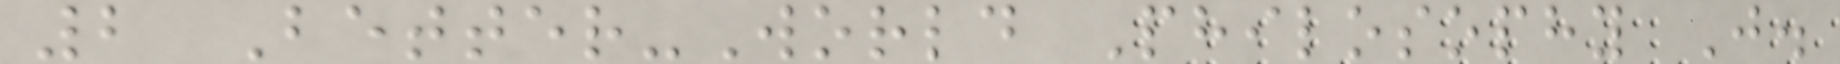2 Better-World Philosophy J.
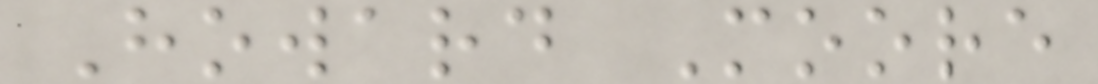Howard Moore
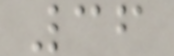36
